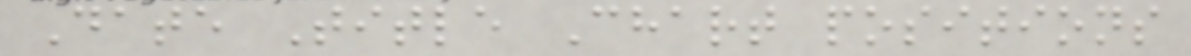Date Title Chart positions
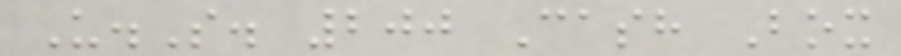U.S. 200 Cash Box
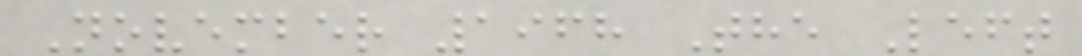November 1968 The Left
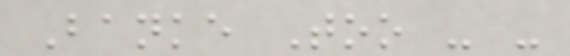Banke Too - -
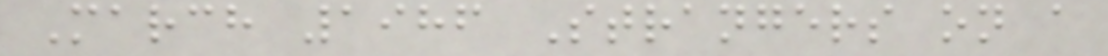March 1986 Strangers on a
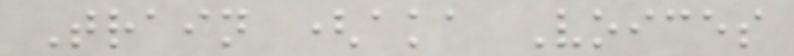Train (aka Voices
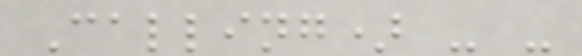Calling) - -
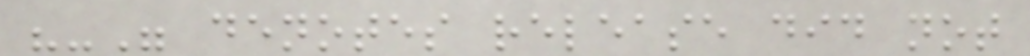"-" denotes release did not
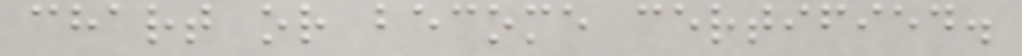chart or become certified.
